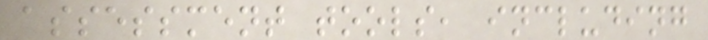assessment tools, including
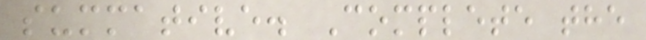summative. Complete the
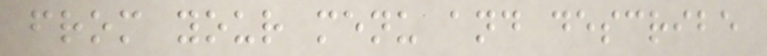from your menu and describe
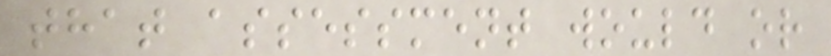that assessment would or
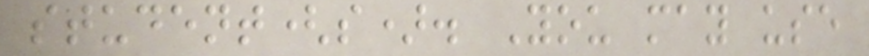student(s). You may use
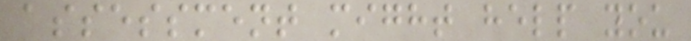assessment might help you
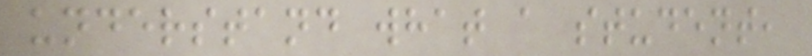understand what a student,
